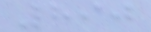890
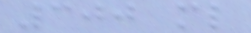300 ml
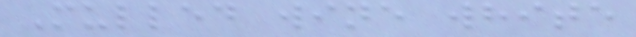Mulled wine white
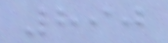890
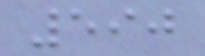590
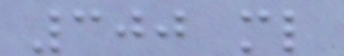300 ml
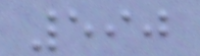590
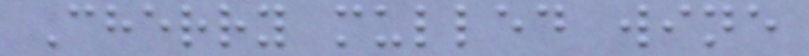Cherry mulled wine
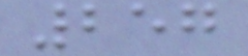257
